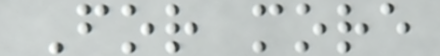For more
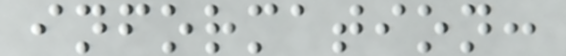information:
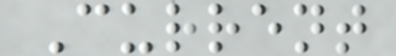Current
